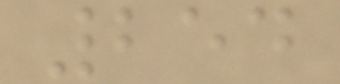254
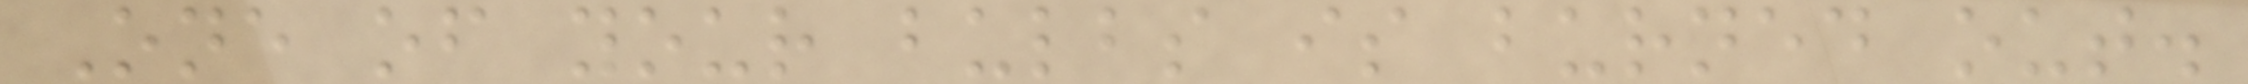One of your bulbs is burned out.
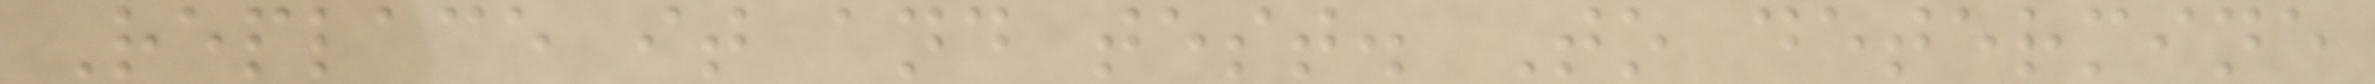Replace it and test. To determine
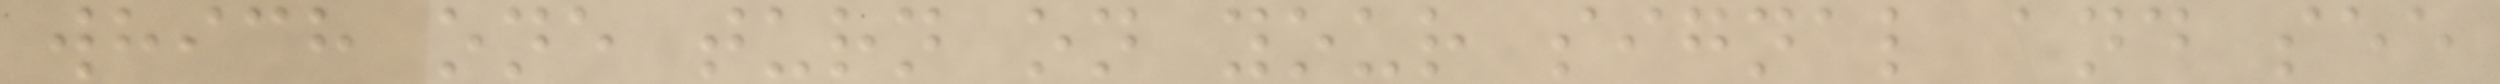which one turn on your signal and see
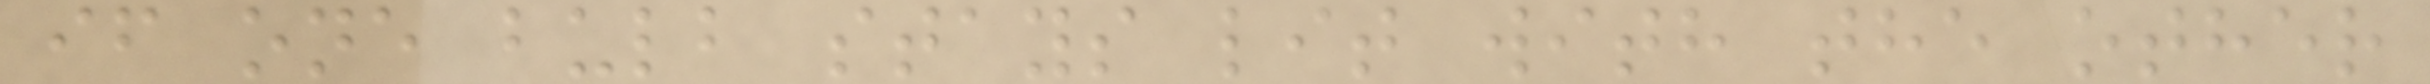if one bulb stays lit with the other
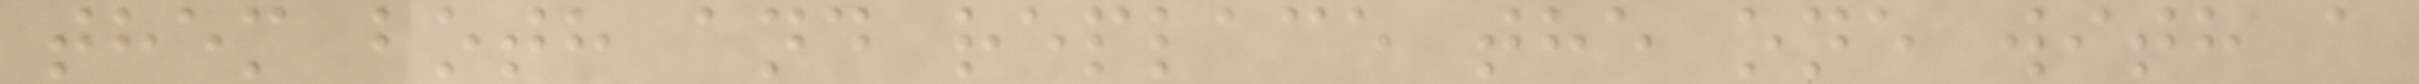them both and replace the one with a
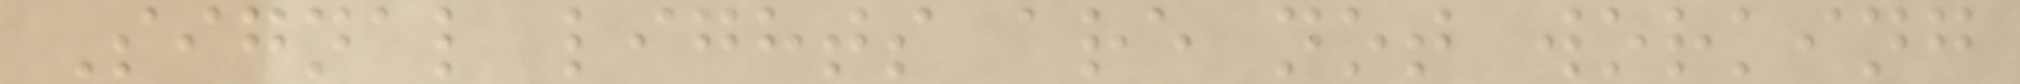Signal lights are not working
